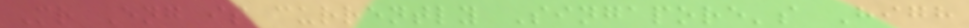Mr Eng is currently Singapore's High
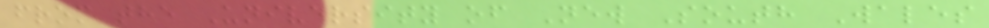from the University of New South Wales
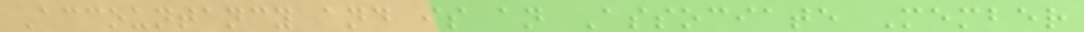Accountancy and is an Associate Member
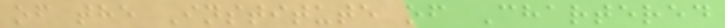of the Institute of Chartered
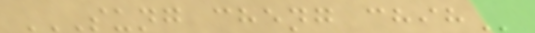SUNG CHENG CHIH
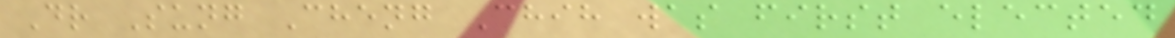Dr Sung Cheng Chih was first elected
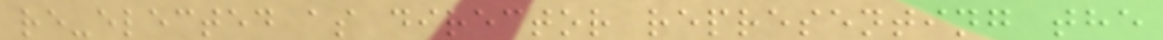re-elected as director representing the
